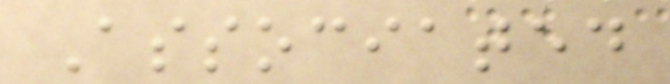Associated
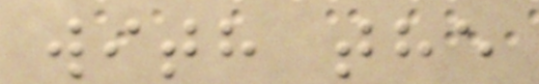with the
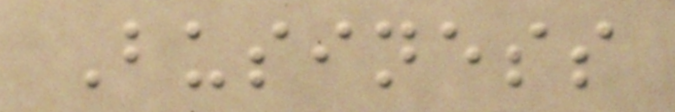Business
